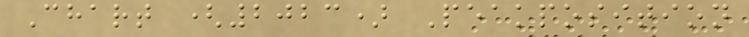Chart (2023) Peakposition
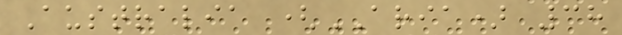Australia (ARIA) 38
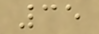35
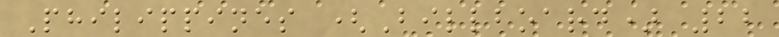Philippines (Billboard) 22
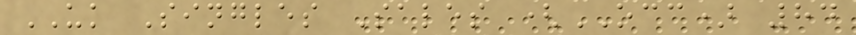UK Singles Sales (OCC) 84
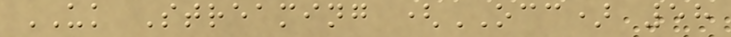UK Streaming (OCC) 58
